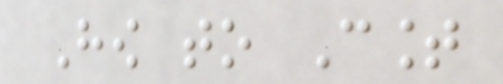How to Count
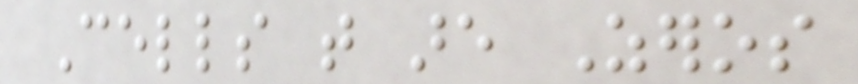Cells that are Zeros
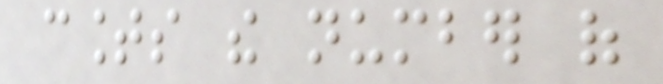counts the number of
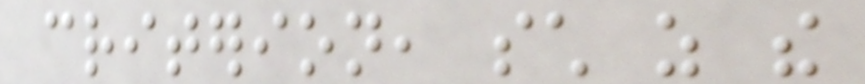criterion, such as the
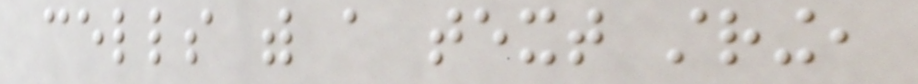cells with a text string,
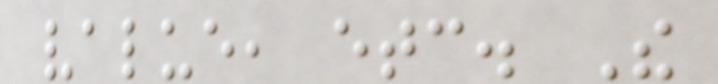value, etc. The
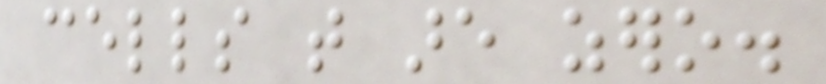cells that are zero.
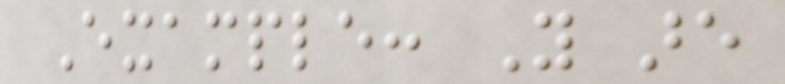Example: You are
